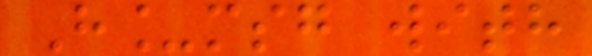H_msg with
